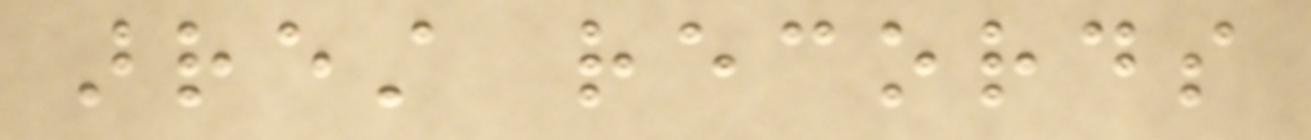arrest records
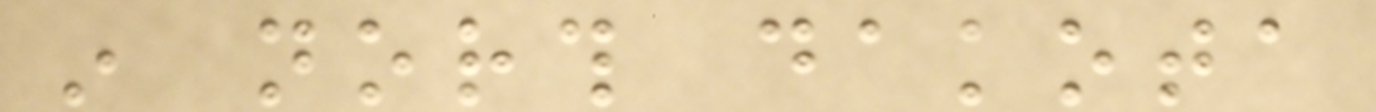in north dakota
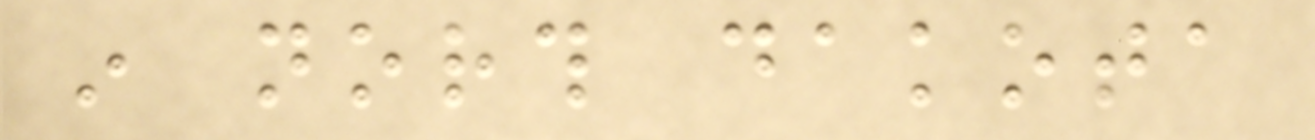in north dakota
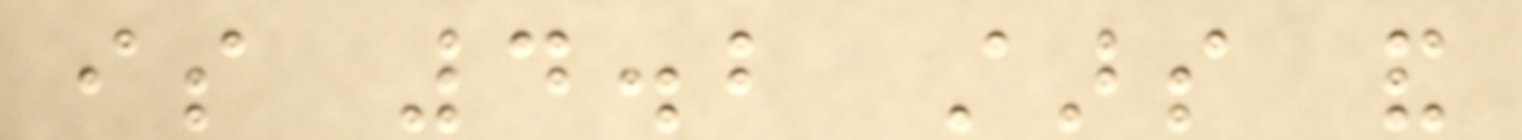is 4.2 stars and
